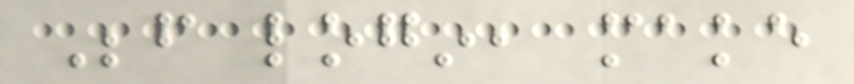Before login, make
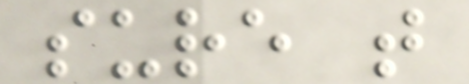sure that
